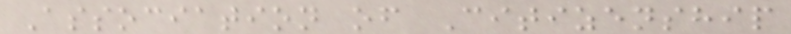Association of Citizenship
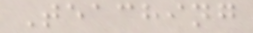Teaching
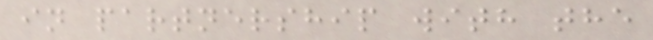in partnership with the
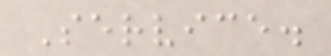Service.
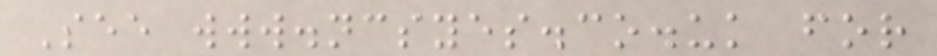See www.ncsyes.co.uk for
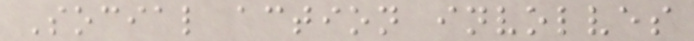Social action involves
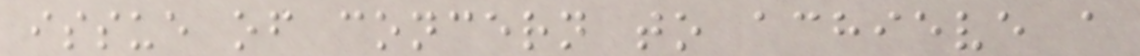issue of concern to achieve a
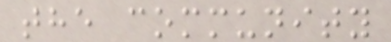the community
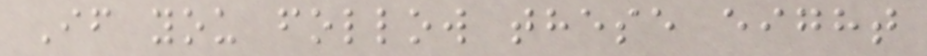If you follow these eight
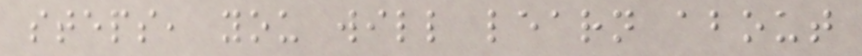steps, you will learn about
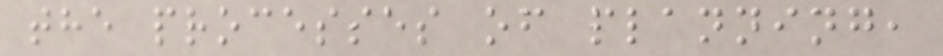the processes of planning,
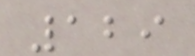129
